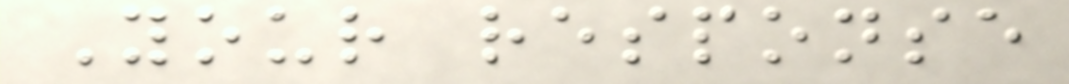Your response
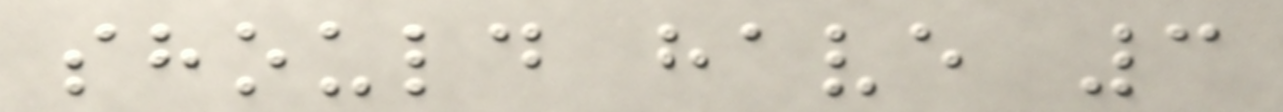should have 3
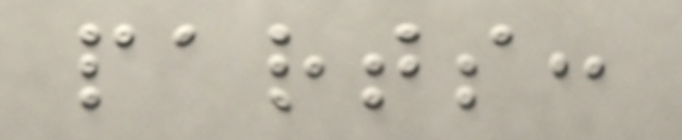parts:
